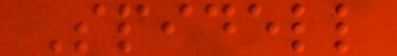Spidell
